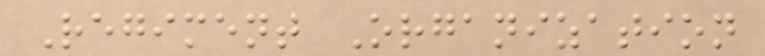Regiment Organization
